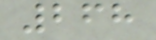268
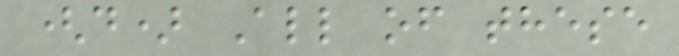(d) All of these
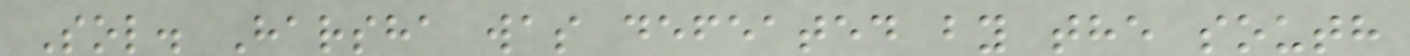Sol. Harsha was defeated by the south
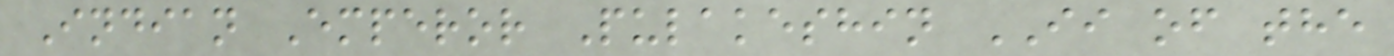Indian Emperor Pulakeshin II of the
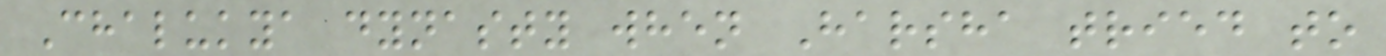Chalukya dynasty when Harsha tried to
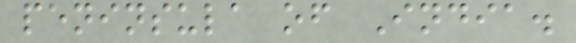peninsula of India.
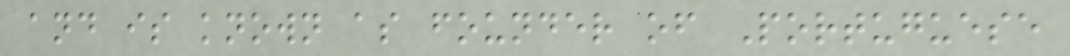and is known as founder of Portuguese
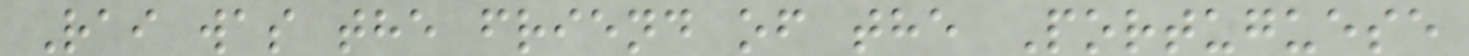Rai was the friend of the Portuguese
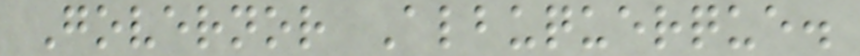Governor Albuquerque.
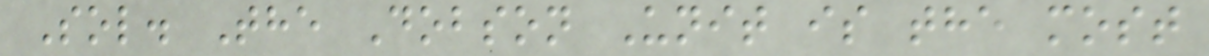Sol. The Dobson Unit is the most
